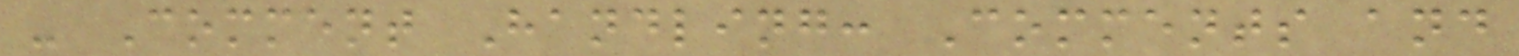- Comment Handling: Comments and
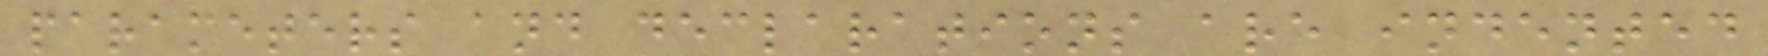parameters and declarations are indented
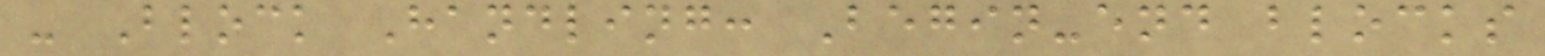- Block Handling: Begin-end blocks
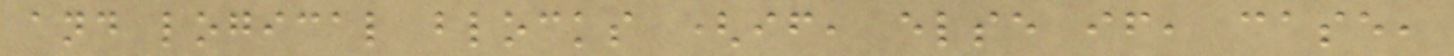and logical blocks (if, else if, case,
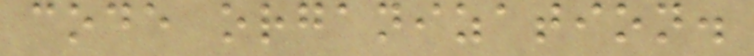code organization.
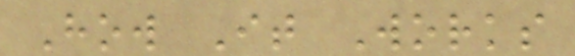How It Works
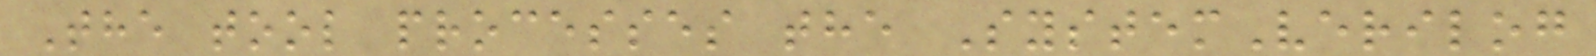The tool processes the SystemVerilog
